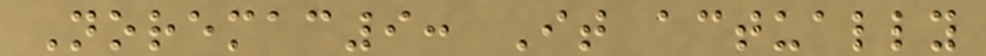Noremac9: It actually
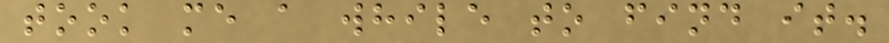took me a while to find it.
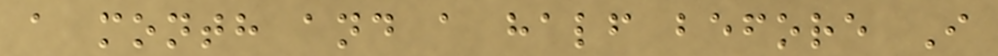a month and a half before I
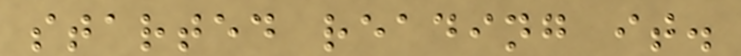started reading it.
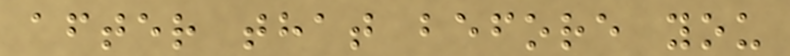after that before you
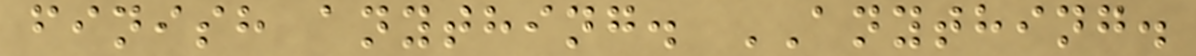finish anything. ANYTHING.
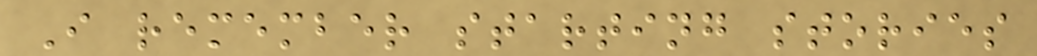I remember starting stories
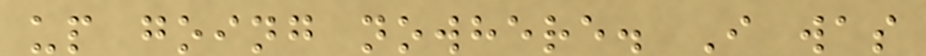up going nowhere. I was
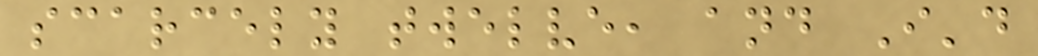scarcely twelve, and I'd
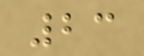23
